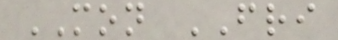MON FRI
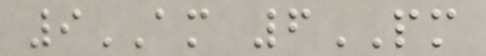9AM 6PM
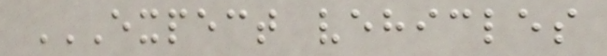EXPECT VEHICLES
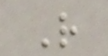R
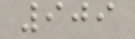909
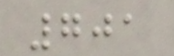701
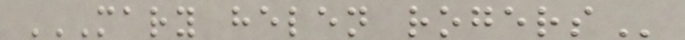MARY HELEN ROGERS
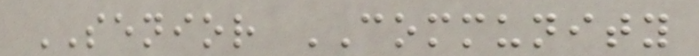SENIOR COMMUNITY
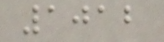1012
